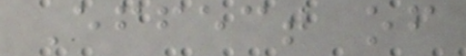Effect of
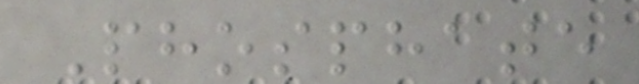Phosphate
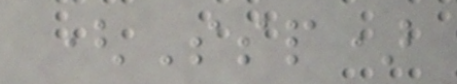(Ssp)
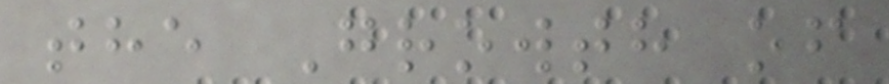the Growth of
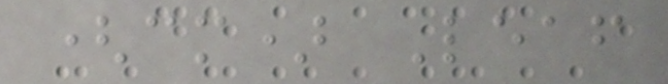(cm) Leaf
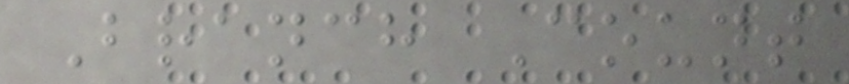Branch Count
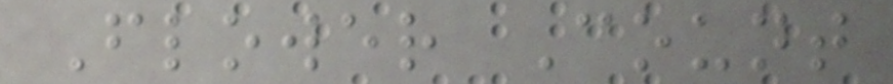Flower Count
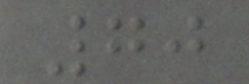70
